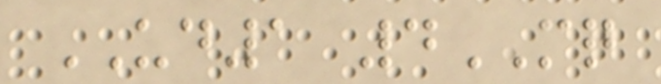UD1 4MQ
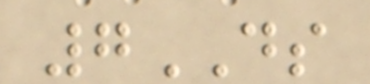7DS
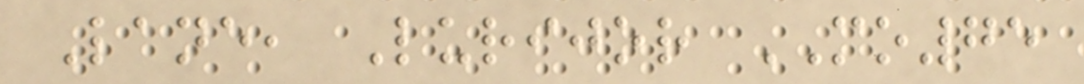Lane, Lurijor MO75
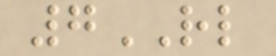7RL
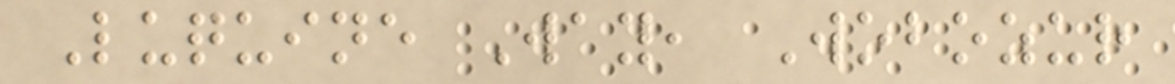Luquine Way, Wobozur
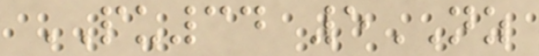PU34 5NZ
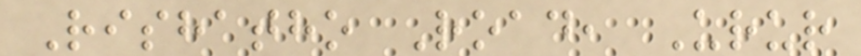Rishatho Road, Urur
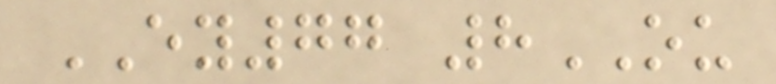EY77 8OU
